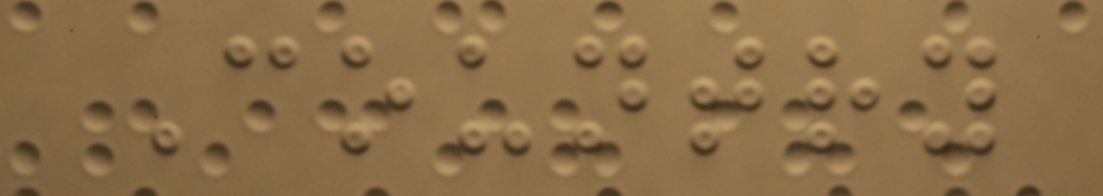Country
